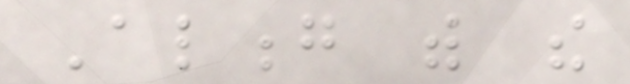Along with the
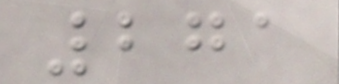271
